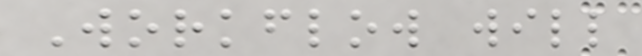Workflow will
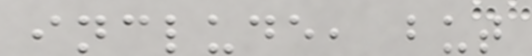include, but
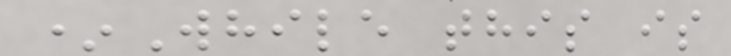*While this is
